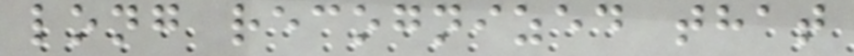long recognized that
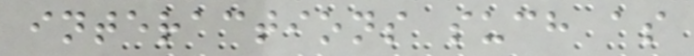interactions such as
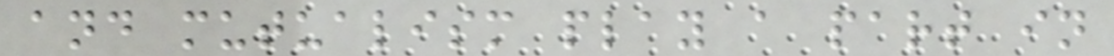and mutualism play a part in
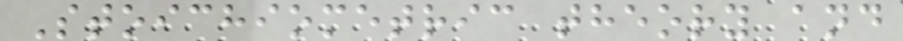Stoichiometric theory and
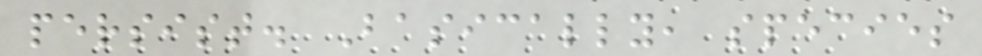persist. Basically, species
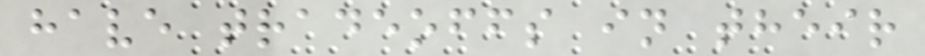have tradeoffs in their
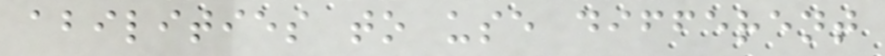abilities to use different
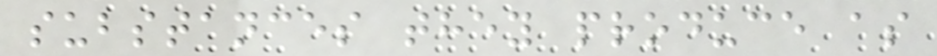substances they produce as
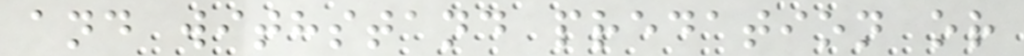and withstand predation or
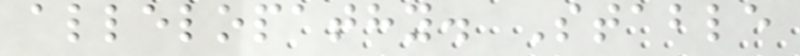allelopathy. Stable
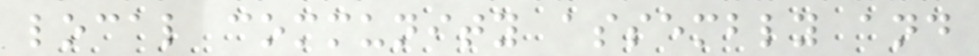local community assembly and
